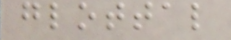glottal
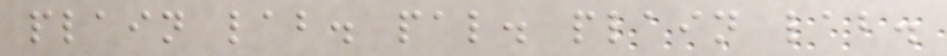plain lab. pal. plain lab.
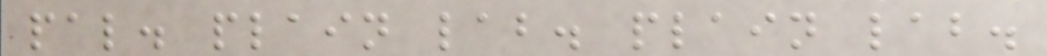pal. plain lab. plain lab.
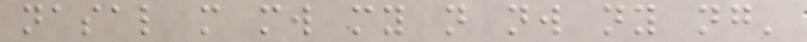nasal m mw my n nw ny ng'
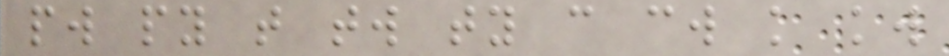pw py t tw ty c cw k kw
